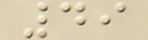49
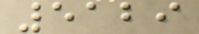5129
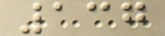137
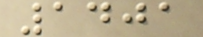1401
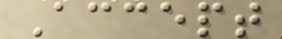Accept
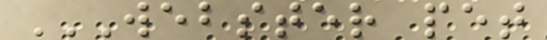WEBSTER PET
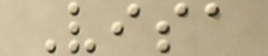Visa
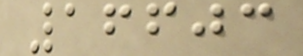16603
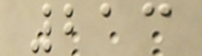213
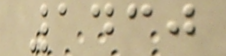1430
